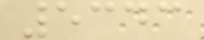5343
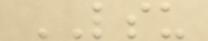LSU
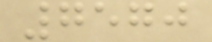7570
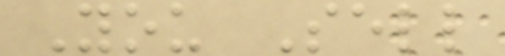You Sell
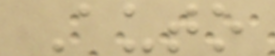Auto
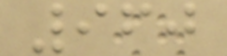960
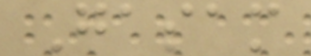Gasam
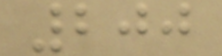200
